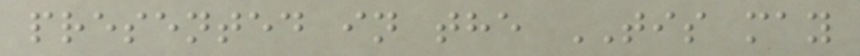presented in the TIS may
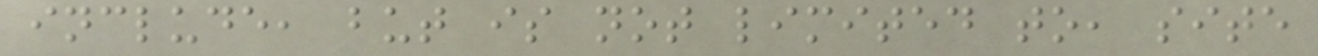include, but is not limited to, site
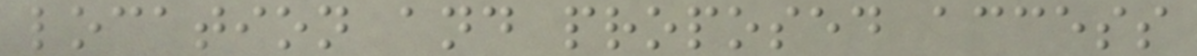location and proposed access
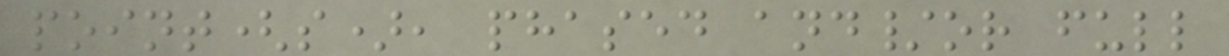point(s), phased and/or full
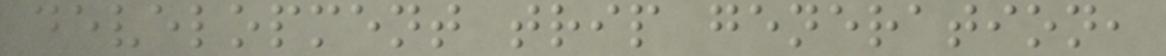development trip generation,
